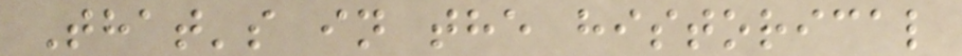That's in the historical
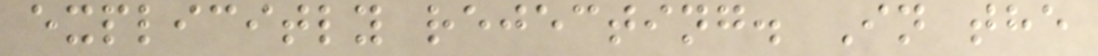explicitly rejecting. In the
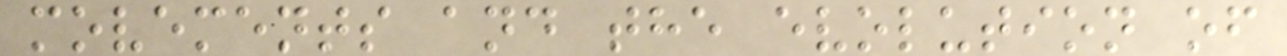movements and the evolution of
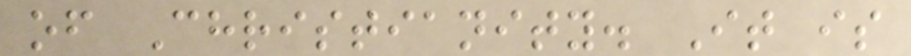of Christianity. It is
